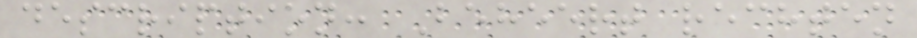description: Beheert rechten
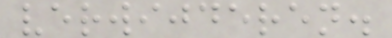verwijderen.
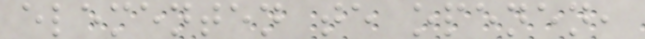elementen te openen,
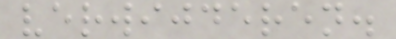verwijderen.
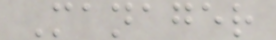Manager
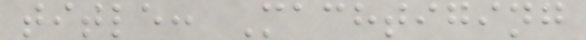title: Machtiging
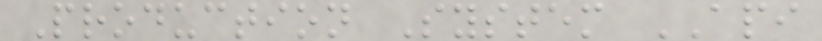Production System API
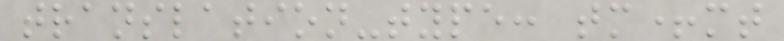translation-type: tm+mt
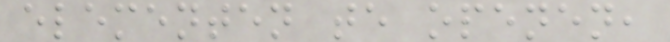elementen te openen,
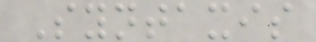Syntaxis
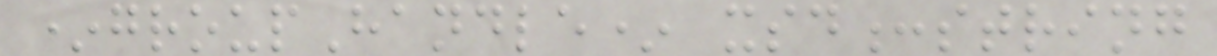*groupHandle* xsd:string
